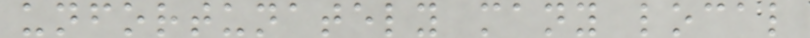unfortunately many local
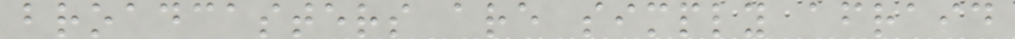broadcasters are simply afraid
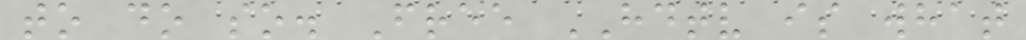to do so. Free HDTV is what
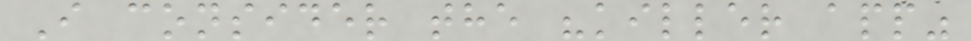I consider the "killer app"
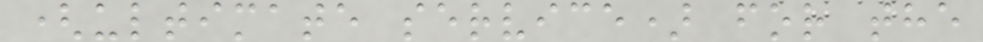(ultimate service) for the
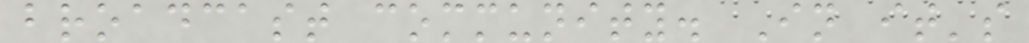broadcast community. In it's
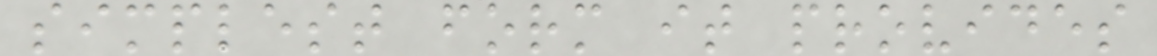simplest form it provides
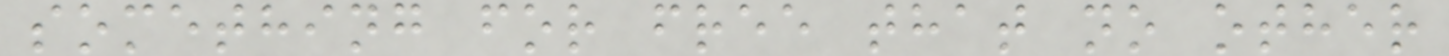something for free that no other
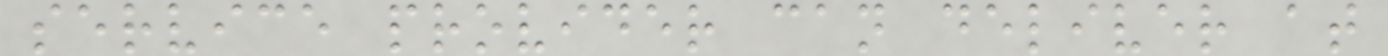service provider can deliver at
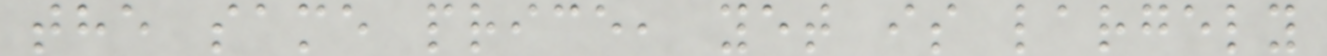the same price, yet is largely
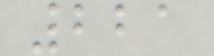221
